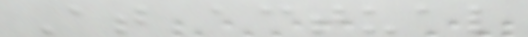At actual
